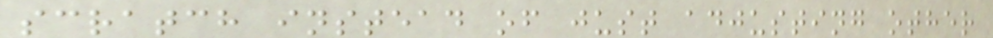scratch instead of just adjusting other
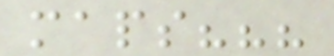maps???
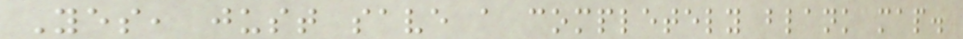Yes, just save a completely blank map.
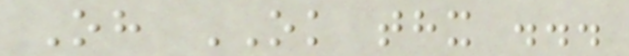Oh OK thx ...
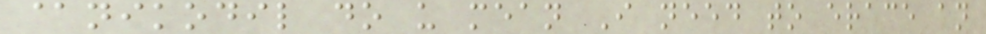@nikodil do u mean I need to erace an
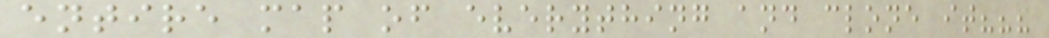entire map of everything and clone it???
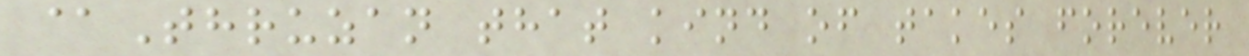@Thruzan that kind of takes forever
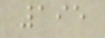195
